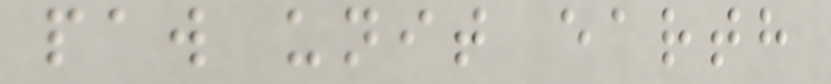paw unit earth
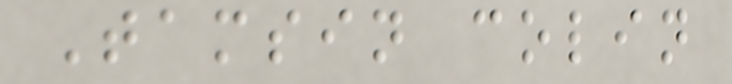Tamsin colin
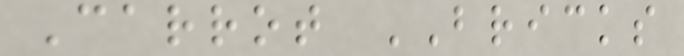Carrot BRICKS
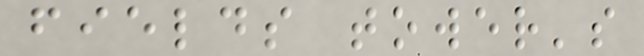fields tower's
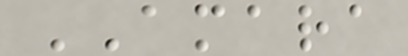AMARA
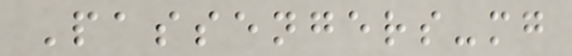Passengers-mg
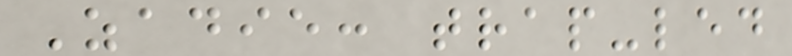Zadie: trap-led
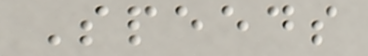Speeds
